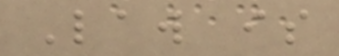Law is
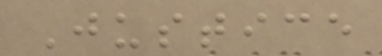Justice
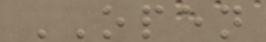OPEN
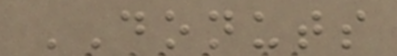DONUTS
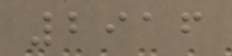2916
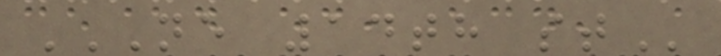NE 14TH ST
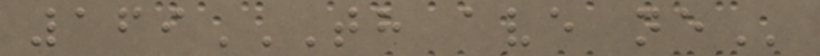169TH AVE NE
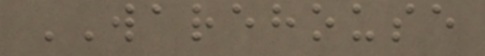WAREHOUSE
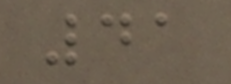41
